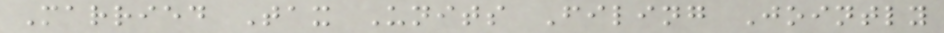Married Tax Units Filing Jointly
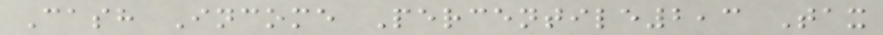Cash Income Percentile2,3 Tax
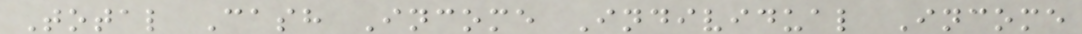Total Cash Income Individual Income
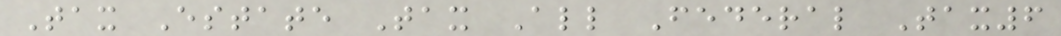Tax Estate Tax All Federal Tax6
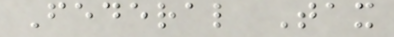Federal Tax
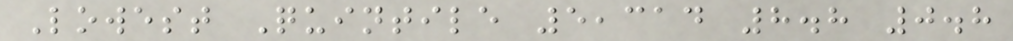Lowest Quintile 5,314 8.8 0.8
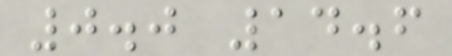0.0 14.6
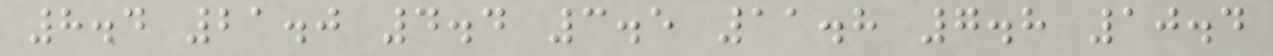8.4 21.0 4.4 3.5 11.8 7.8 10.4
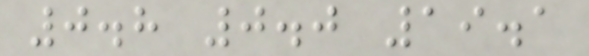0.8 0.0 19.1
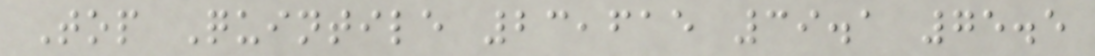Top Quintile 23,615 39.1 75.5
